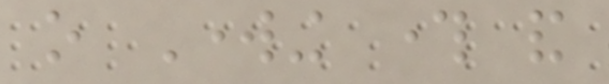o Working through and
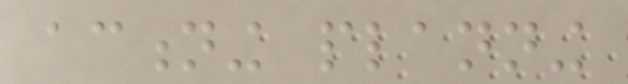actioning planning
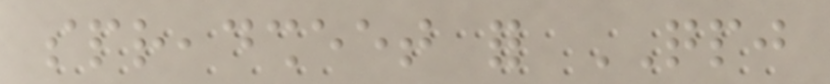spreadsheet for QPJ
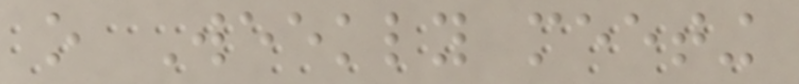o Weekly meeting
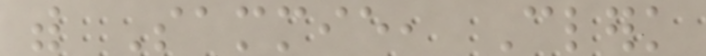with Sammie, Clerk
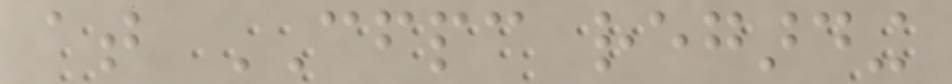at CFPC regarding
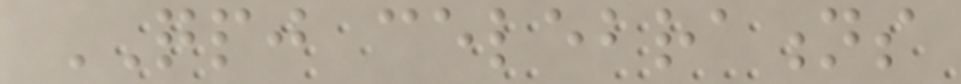QPJ celebrations
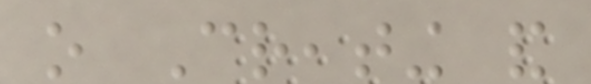o Creating and
